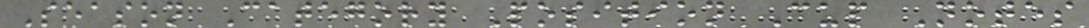Season Category Position Cup Notes
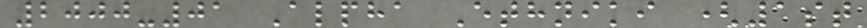2000-01 Alpha Ethniki (1st
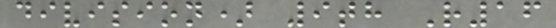division) 9th R16
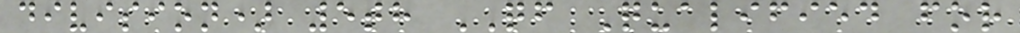division) 5th QF Qualified for
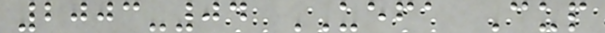2003-04 UEFA Cup
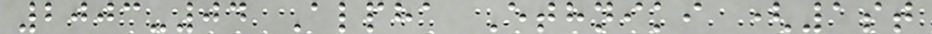2003-04 Alpha Ethniki (1st
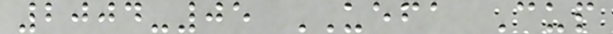2004-05 UEFA Cup
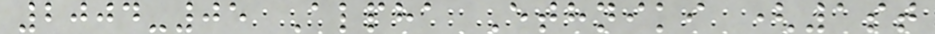2004-05 Alpha Ethniki (1st
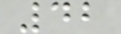42
